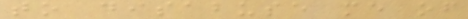to disabuse me of
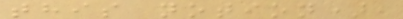this notion),
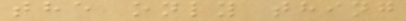the only thing
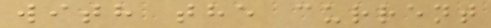with the current
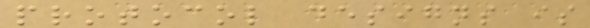protocol designs is
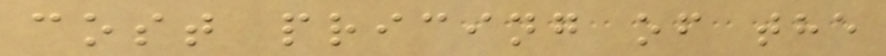cost pricing of the
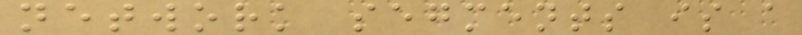network segments is a
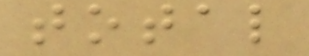total
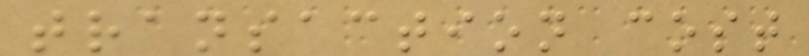transaction cost
